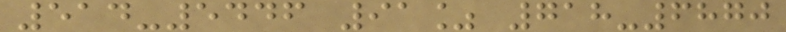514-5446 91% 718-6870
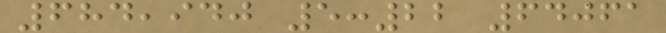684,940 5:22 64061
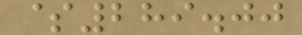$289.00
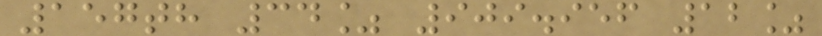157th 34% 909.956 12%
